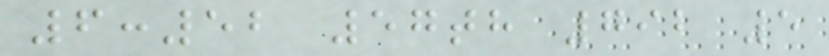6:52 57th 792 5
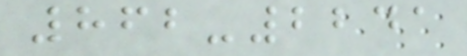862-2241
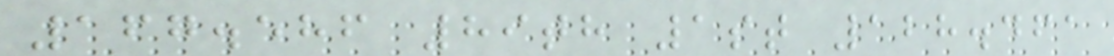167.586 89th 1st 128.461
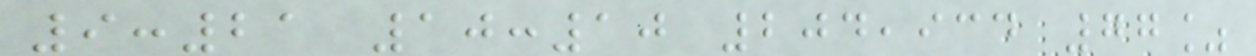9:21 10:10 204,934 77%
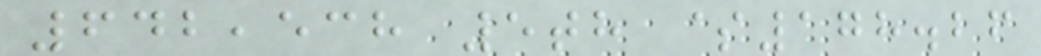642,538 5th $178.26
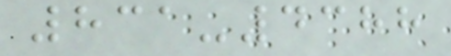831-4388
